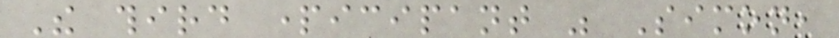The third participant was Simon,
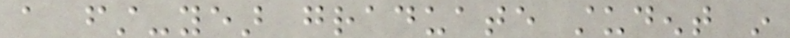a first-year graduate student in
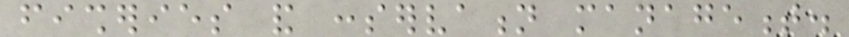fisheries and conservation management.
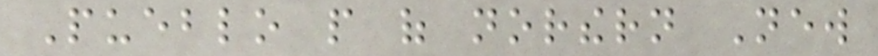Pueblo people of northern New
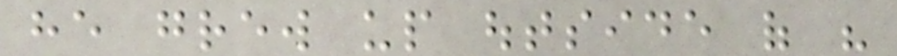he grew up outside of his
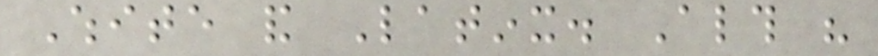White and Latinx. Although his
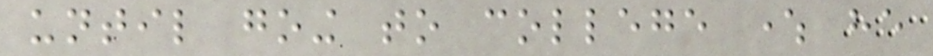until going to college where he
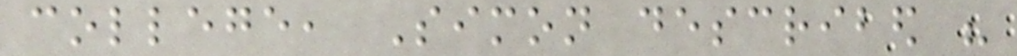college, Simon described his
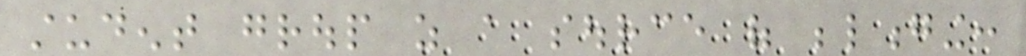student group as a source of belonging:
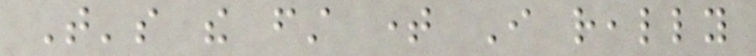That's the first time I really
